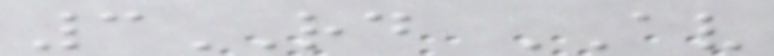3RD AV
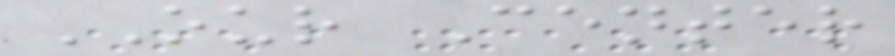OUR Center
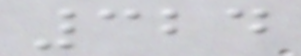324
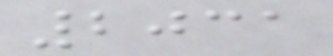2031
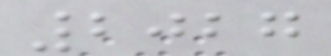2027
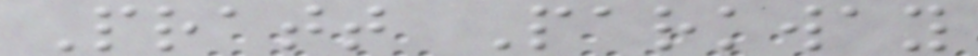Pratt Parkway
